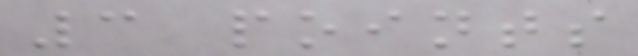3 points
